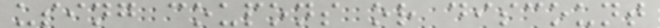using coupons or discount
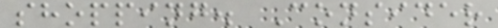shopping. Consider
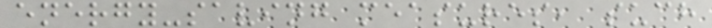energy-saving measures, such
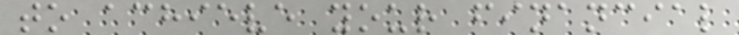to achieve your financial
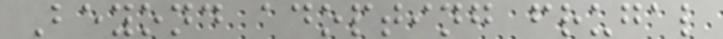Beyond adopting frugal
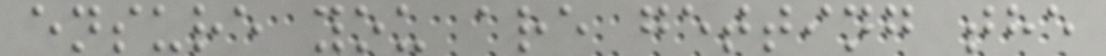ensure you are getting the
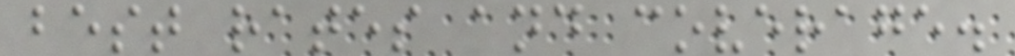best rates and coverage.
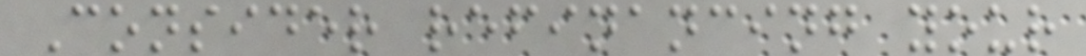Consider refinancing your
